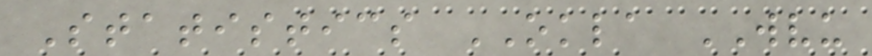Statistics OKLA WVU
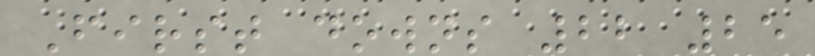First downs 22 25
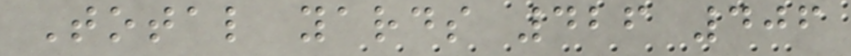Total yards 426 406
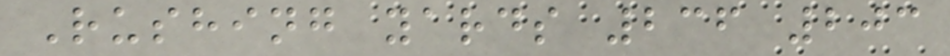Rushing yards 236 203
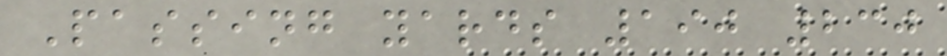Passing yards 190 230
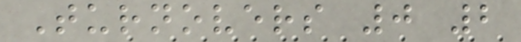Turnovers 0 2
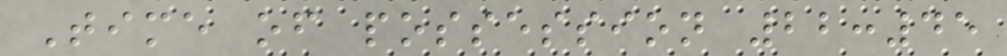Time of possession 22:45
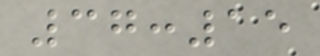37:15
